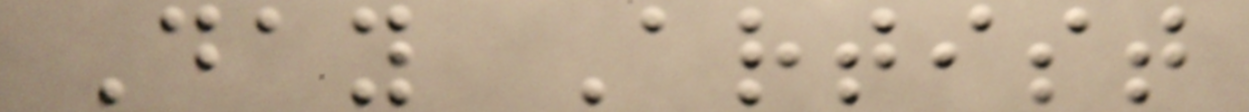Day Artist
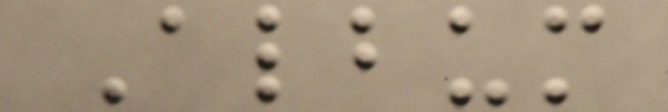Album
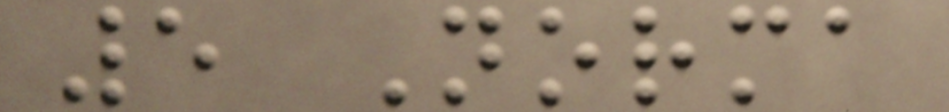5 Norma
